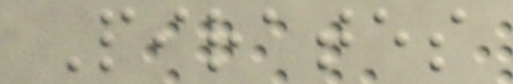Pirates
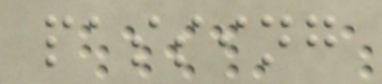passing
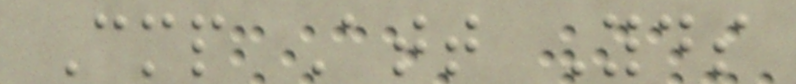Cmp Att Yds
